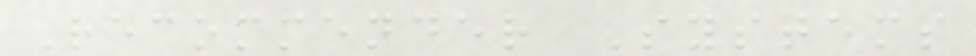Recommender Systems
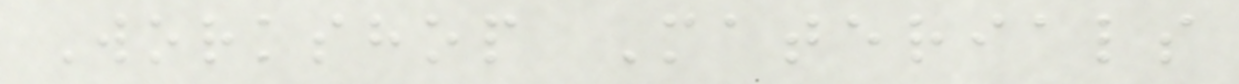Workshop Materials
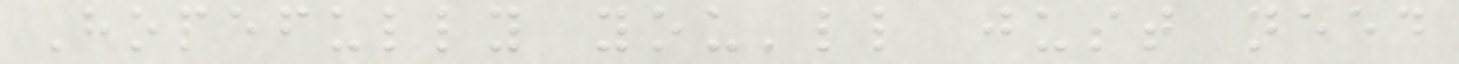Hopefully you'll just need
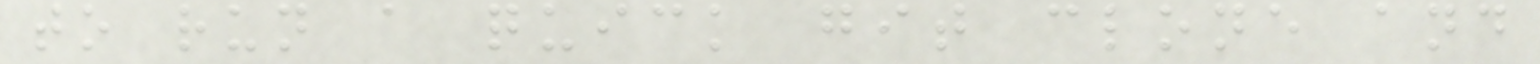to run a quick git clone and
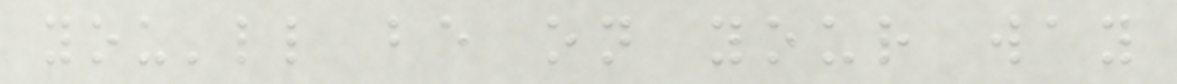you'll be on your way
